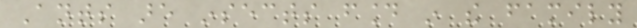Ants are insects found in the family
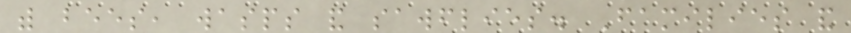with bees, wasps and sawflies. Families and
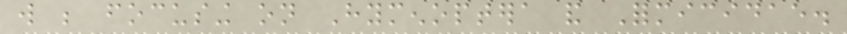will be focusing on Hymenoptera and Formicidae.
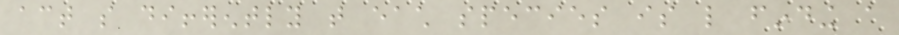act so differently that each species is like finding a
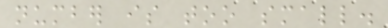number is too small.
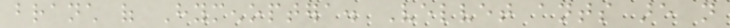branch of Hymenoptera. Velvet ants are not
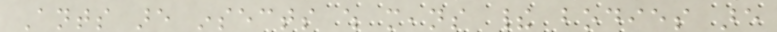Ants are insects which means their bodies are
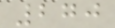270
